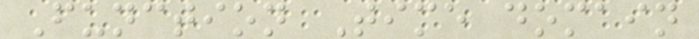Function Time domain
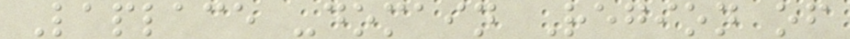Laplace -domain Region of
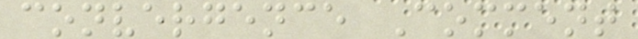convergence Comment
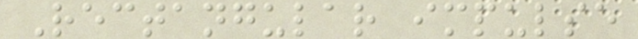Rectangular impulse
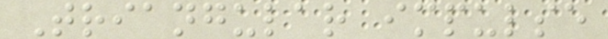Triangular impulse
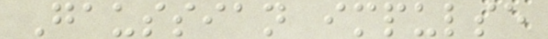Gaussian impulse
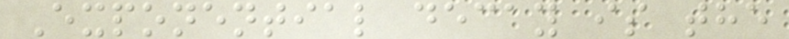Exponential decay is the
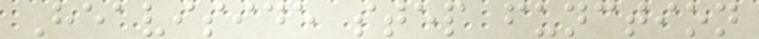Heaviside step function
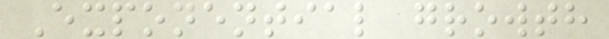Exponential growth
